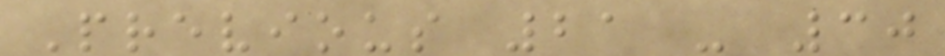Previous 21 - 30
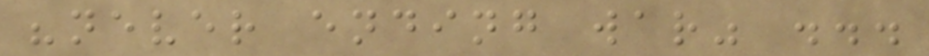"never ending war" ...
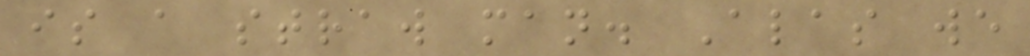is a straw man. Alas we
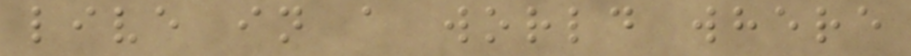live in a world where
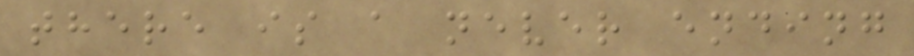there is a never ending
